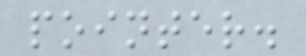pointer.
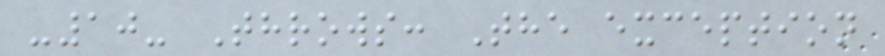-10- Throws: The exception
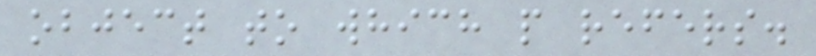object to which p refers.
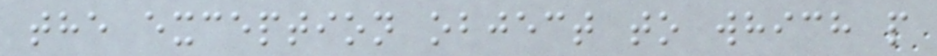the exception object to which p
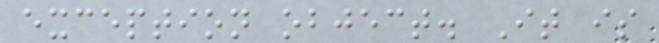exception object. It is
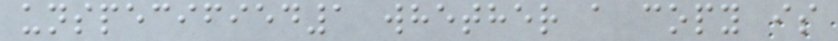unspecified1 whether a copy is
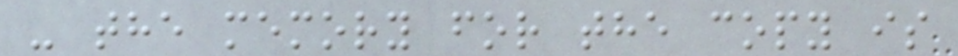- the memory for the copy is
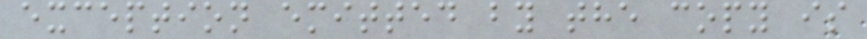exception emitted by the copy is
